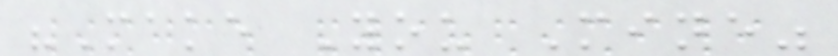"Make You Mine"
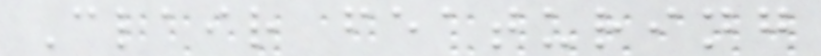Clair featuring
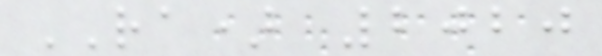RA) 2020
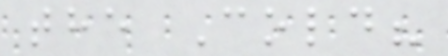the Cold?
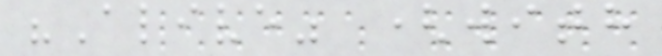"Alive" (with
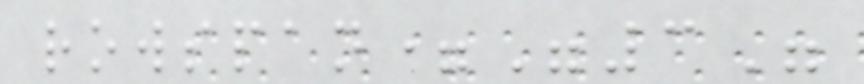rowspan="3"
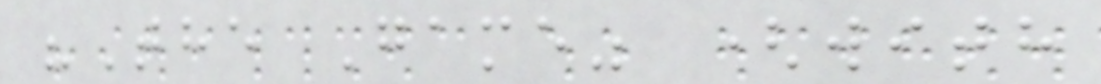"The Game" (with
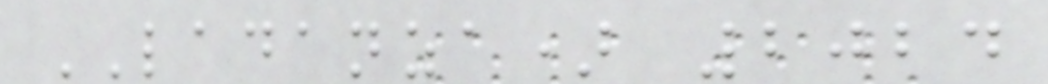LADANZA) 2024
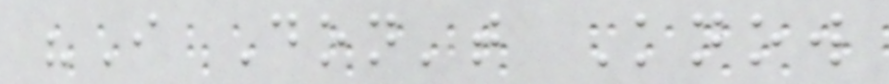"I Don't Know
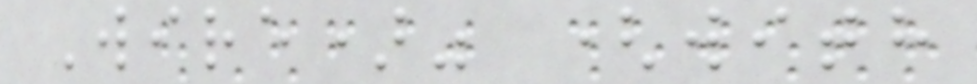Wire)" (with
